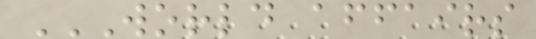WORLD AFFAIRS
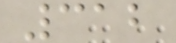312
